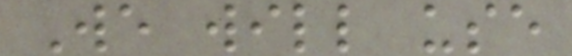We will use
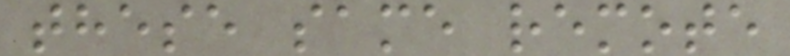these same remote
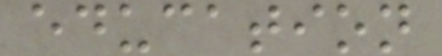education
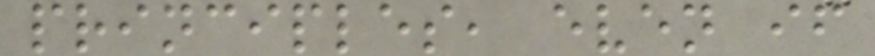principles, even if
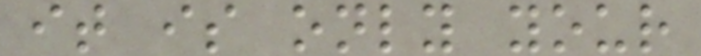it is only your
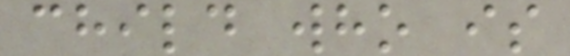child who is
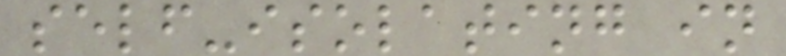self-isolating in
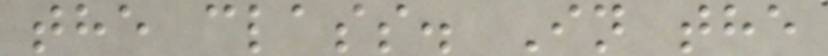the class. In the
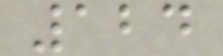124
